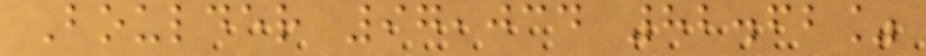Boulder 97,034 82.62%
